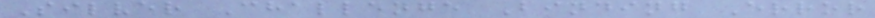Silver Challenge Binding Error
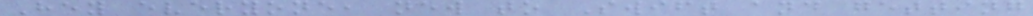Hey everyone, new to Swift and getting
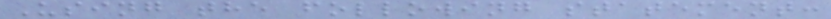Using the following statement:
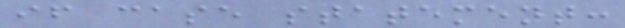if case statement:
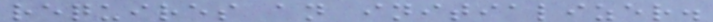requires an initializer.
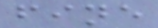fine
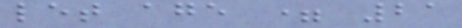let age = 21
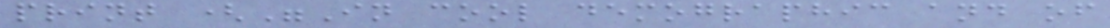print ("In cool demographic and of
